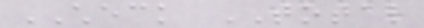CHECK TOTAL
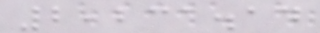2,231.14
